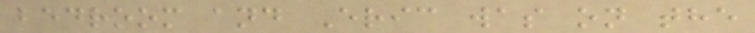bedroom and Eric was on the
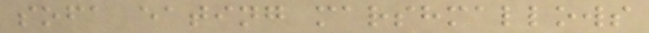sofa eating marshmallows
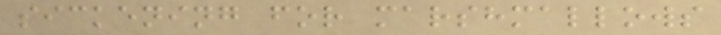sickening for marshmallows
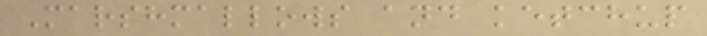Marshmallows and ketchup
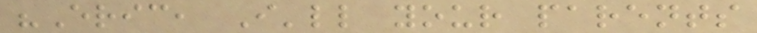"Eric, I'll your parents
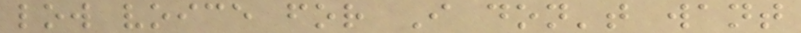low voice for I don't want
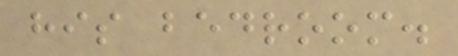his bedroom.
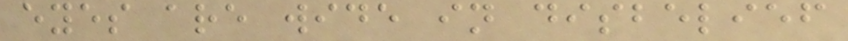eyes are wide in disbelief
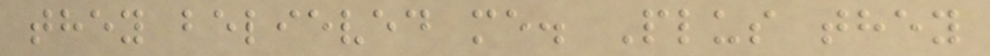they believed me. Plus they
